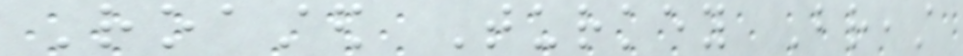Roasted Turkey Breast
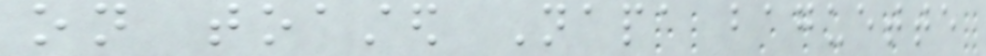on toasted Napa baguette
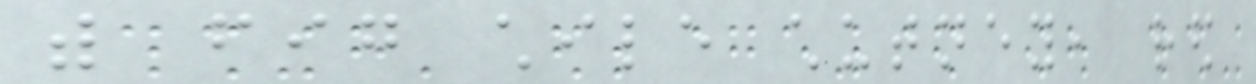with fig chile chutney, red
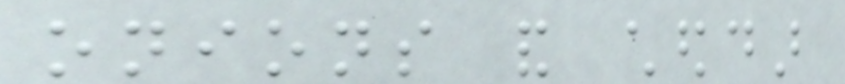onions and cheddar
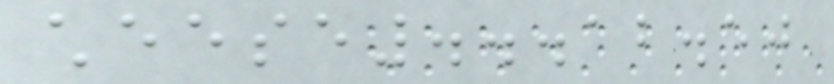cheese...12.50
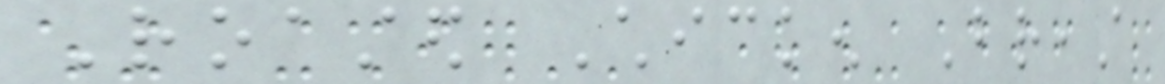Roasted Chicken Breast
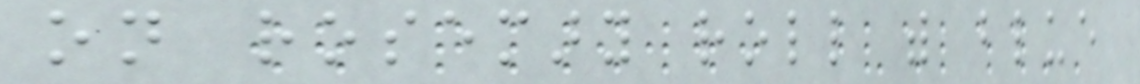on rosemary roll with blue
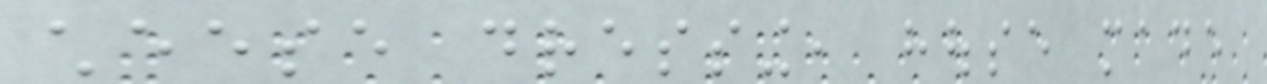cheese dressing, house made
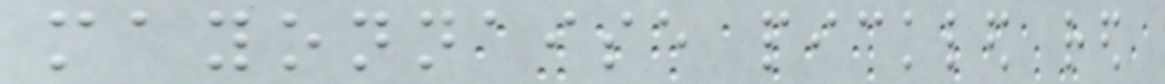mayonnaise pickled red
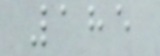185
